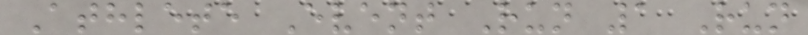Athlete Event Run 1 Run
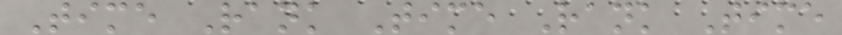Time Rank Time Rank Time
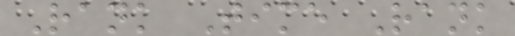Rank Time Rank
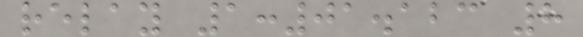relay 1:01.123 8
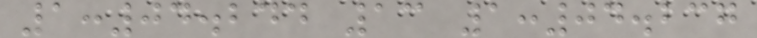1:04.244 13 1:04.237
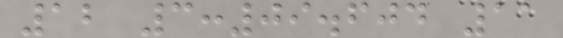12 3:09.604 11
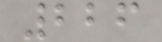226
